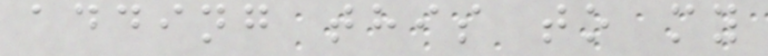adding this to my
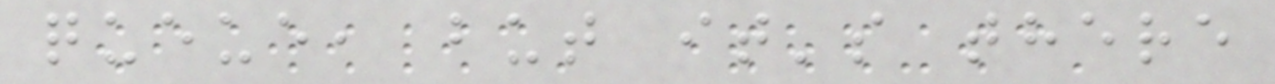queue, but it's there
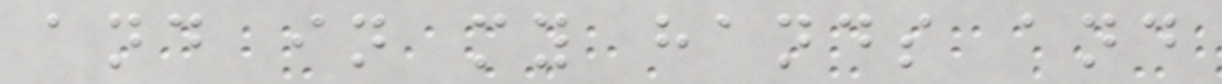and in my hands and
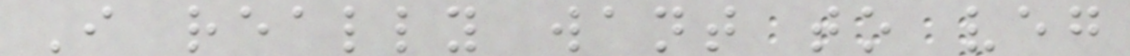I really want to veg
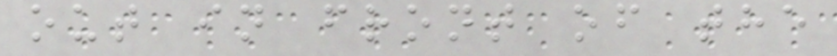out in front of the
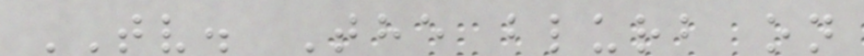TV. The blurb on
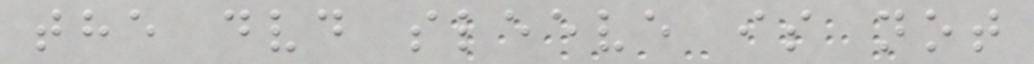the dvd sleeve is not
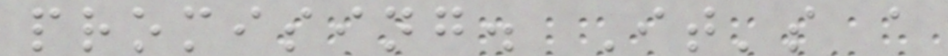promising. It's a
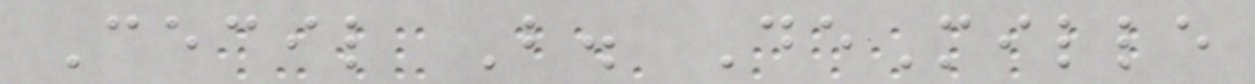Cecil B. DeMille
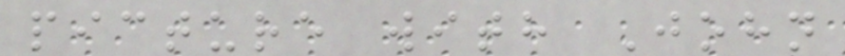picture with John
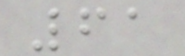61
